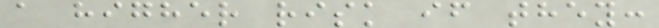a higher risk if they:
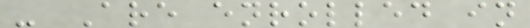- Are enrolled in
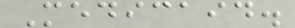Medicaid.
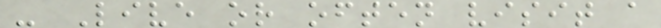- Live or often visit a
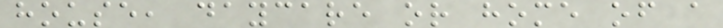house, daycare or home of a
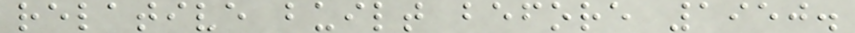relative built before 1950.
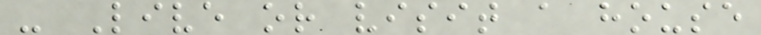- Live or visit a house
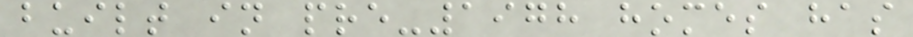built in pre-1978 homes has
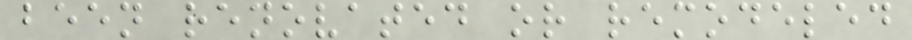been renovated or remodeled
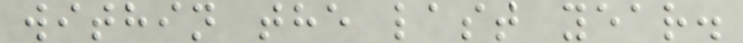within the last year.
